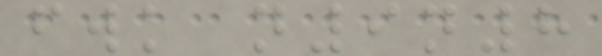fwk n9n8
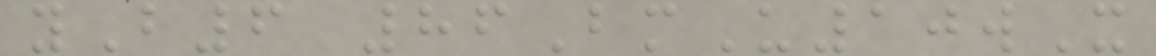yB6 86BmU10wX
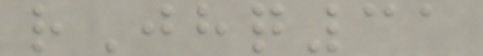rJhq31
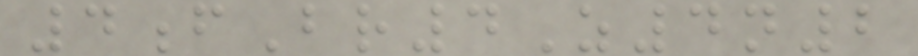4fBr4Z4n2
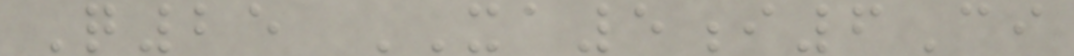Q25 XA5i6Ci
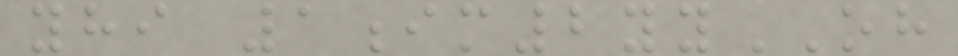yhi 1im2yyOH
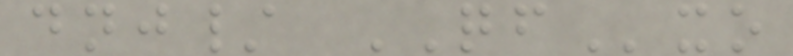dnj/ QFxo
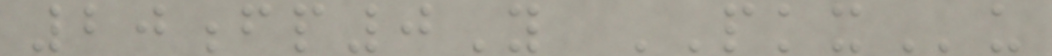20fp0Y PKXu
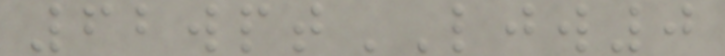62wptLJW0
